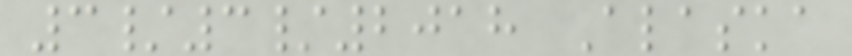3/3/2018 Alaska
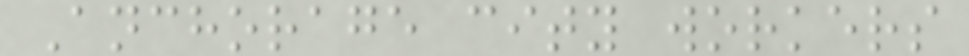Anchorage city workers
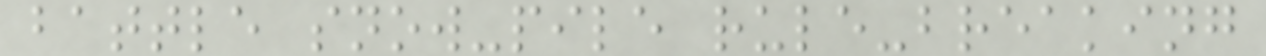battle snow-pile rule-breaking
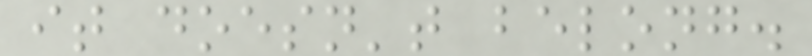it doesn't belong.
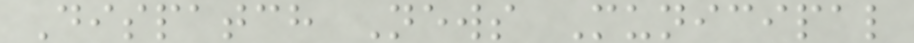Dispatch News Municipal
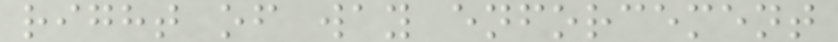right of way enforcement
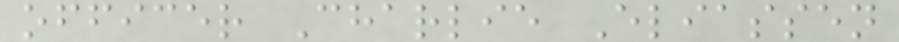officer Charlie Eliassen
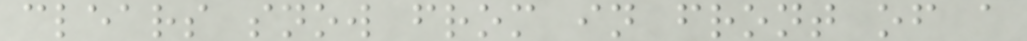clears snow from in front of a
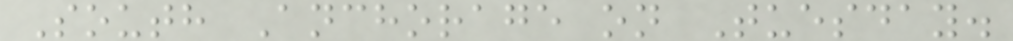South Anchorage on Tuesday.
